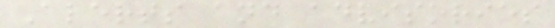Alerts and advisories
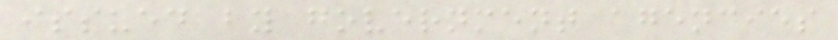issued by government agencies
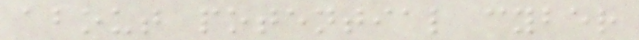about potential cyber
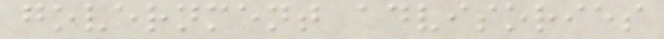government advisories
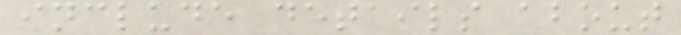include details about
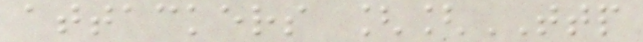attackers [[TTP
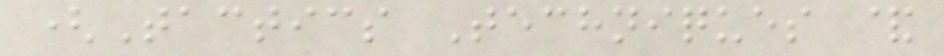(Tactics Techniques &
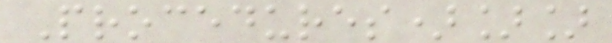Procedures)]]
